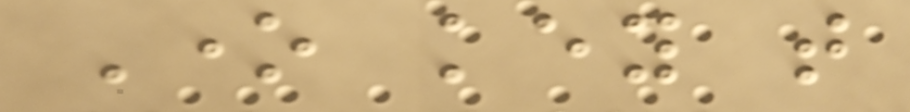One key that
